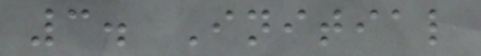3. Initial
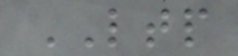LTP
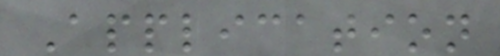Application
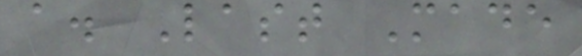a. Last Made
